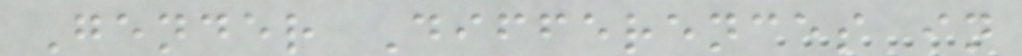Gender Differences in
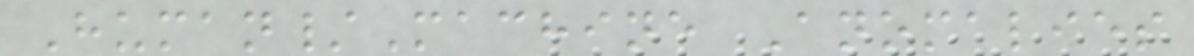Human/Machine Anomalies
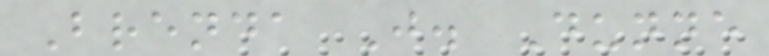Brenda J. Dunne
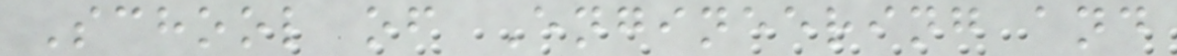School of Engineering and
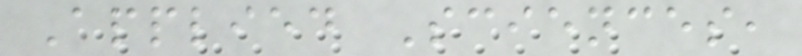Applied Sciences,
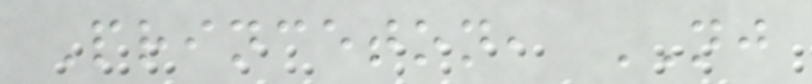Princeton, NJ
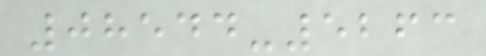08544-5263
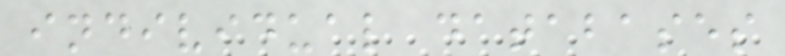individual databases
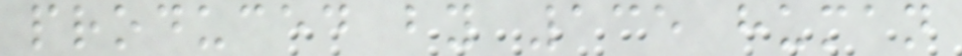produced by 135 human
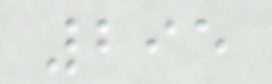295
